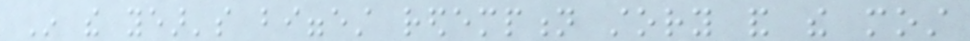In the year's biggest redemption story and the most
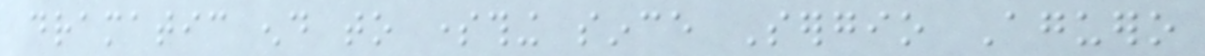dramatic end to something since Sergio Aguero
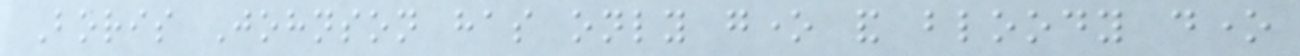Boris Johnson has only gone and bloody done
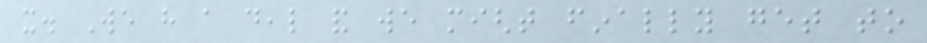it. We have a deal and we might finally get to
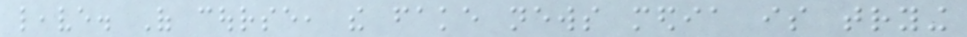leave. Of course, the fake news media is trying
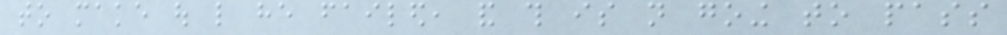to make out like he failed, and this is not going to pass
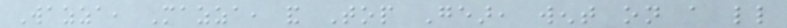Wazza, Mazza, and Top Gear, went on a little
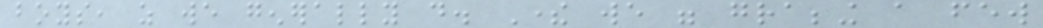boys, as we generally do. There we were grabbing a few
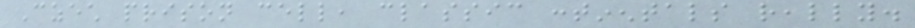Czech prison cell, classic continentals really.
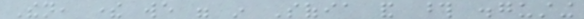Then, there we were in Sofia and those disgusting
